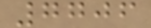7706
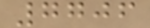7706
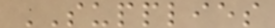SUPPLIES
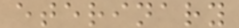eterinary
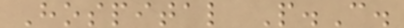Hospital P.C.
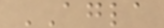AGLA
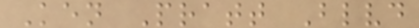Ken Pratt Blvd
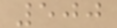500
